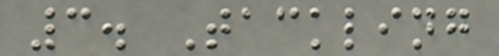3. Tackling
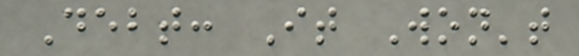Debt: It Won't
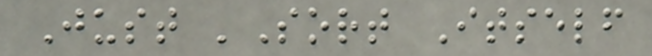Just 'Sort Itself
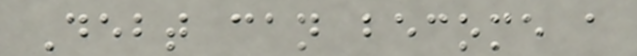Debt can become a
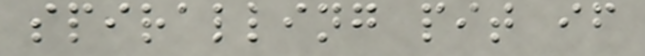spiralling pit if
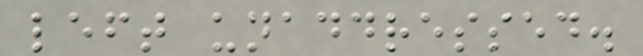left unaddressed.
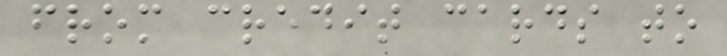from credit cards to
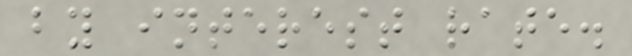by interest rate.
